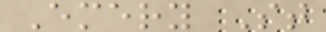Emery St
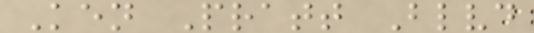Ken Pratt Blvd
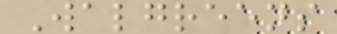Walgreens
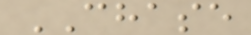CHASE
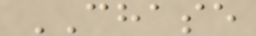CHASE
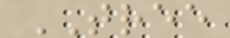TREE
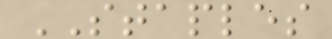STAPLES
